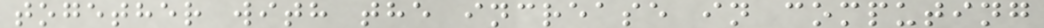together with the increase in computing
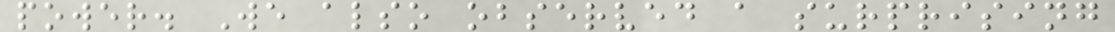power. We also observed a surprising
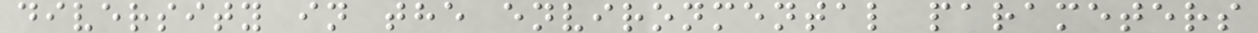diversity in the environmental parameters
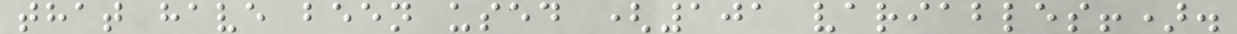that have been used (101 variables!).
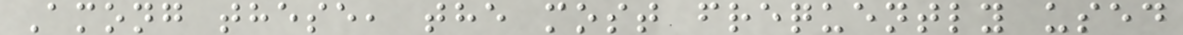Among these, the most frequently used
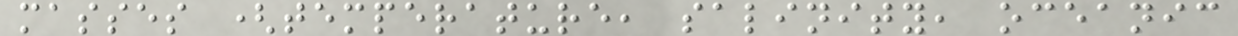masses (temperature, salinity, oceanic
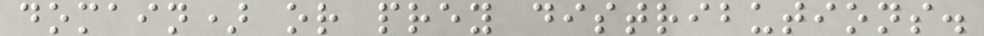domain) or prey distributions.
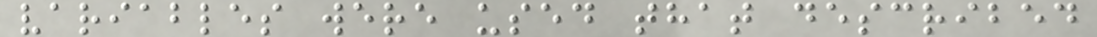variables were used that described
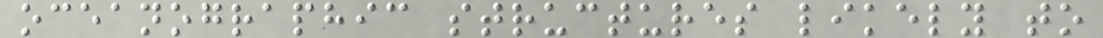oceanographic structures likely to
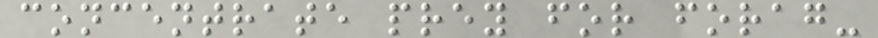concentrate prey for forag-
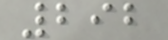292
